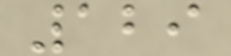129
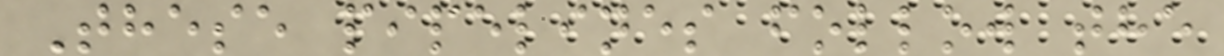These pipelines follow the
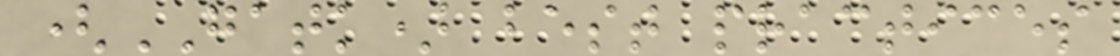(GATK) best practices
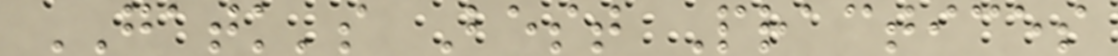GATK's Best Practices
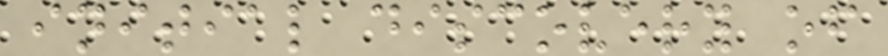initial discovery of
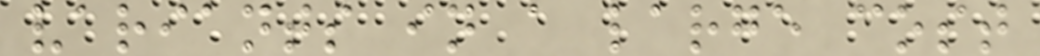variants in a large cost
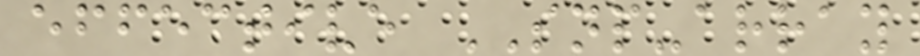effective SNP-array
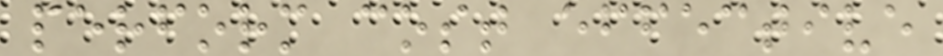perform cost effective
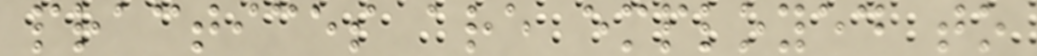practices are employed to
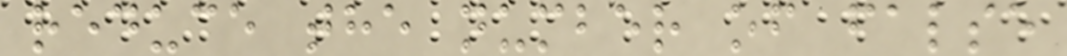reduce the number of false
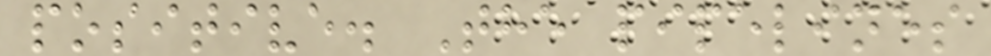positive. The pipelines
